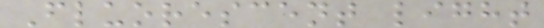Fluorescent light
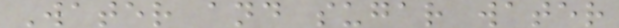Water and sugar water
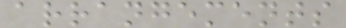arrangements
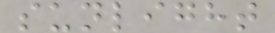sunlight
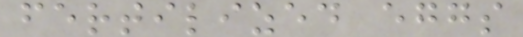fertilized eggs
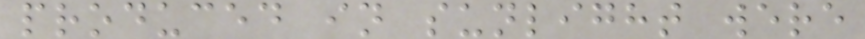produced in sunlight were
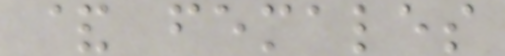& females
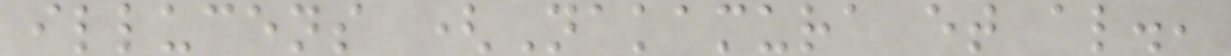illucens (Nakamura et al.,
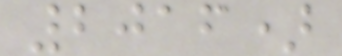2016)
